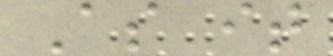As it
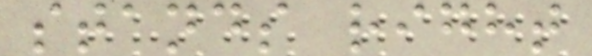stands right
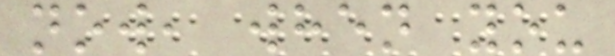now, when you
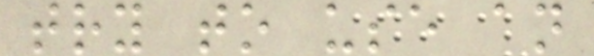try to use an
